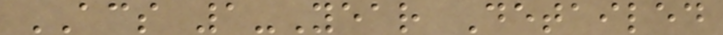ACS 1-Year Detailed
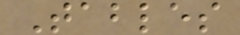Tables
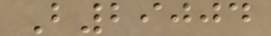B29004
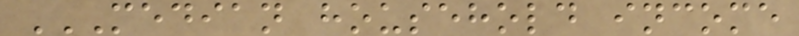MEDIAN HOUSEHOLD INCOME
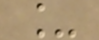_
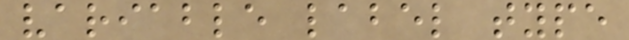variable label type
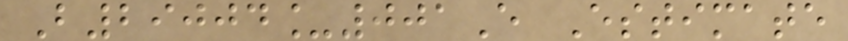B29004_001E Estimate
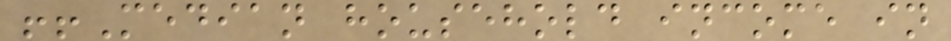!!Median household income in
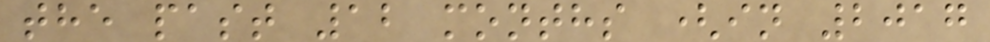the past 12 months (in 2017
